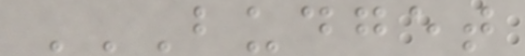BUDGET
